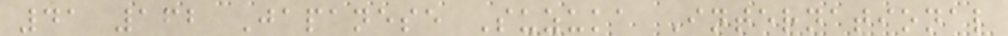41 162 Japanese Suzuka International
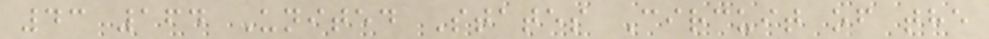43 164 United States Circuit of the
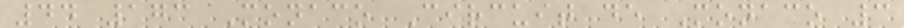44 173 Monaco Circuit de Monaco 3
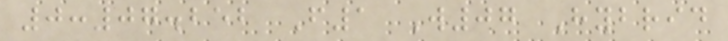0:07.252 F1 W07 Hybrid
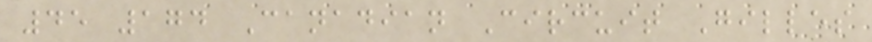45 174 Canadian Circuit Gilles
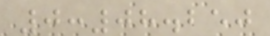0:08.250
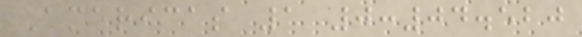Americas 1 0:04.520
